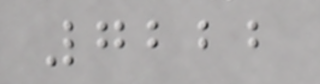7222
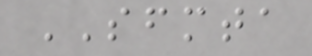SFMTA
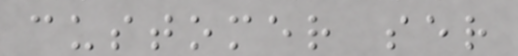customer ser
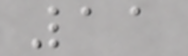11
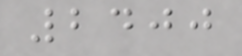2400
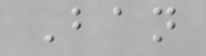Ban
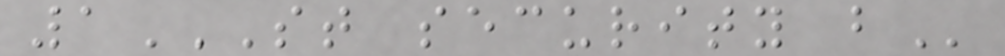1ST SECURITY B
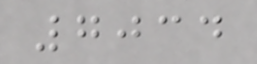7034
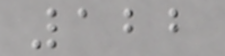122
